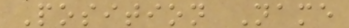Position Name
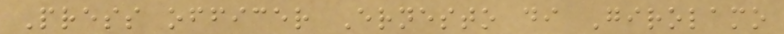Press officer Ernesto di Girolamo
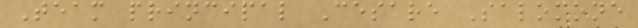Team principal Cesare Salomone
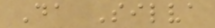Da Silva
